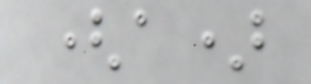(a)
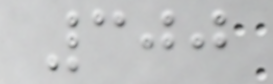300
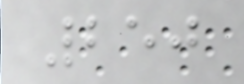250
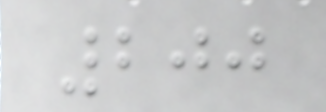200
